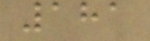181
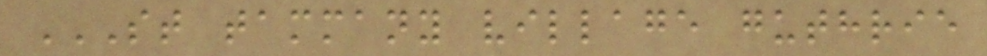ST TAMMANY VILLAGE GUTHRIE
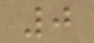0
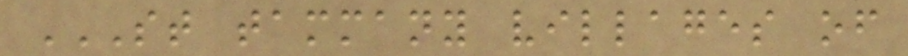ST TAMMANY VILLAGES OF
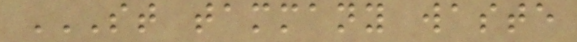ST TAMMANY WASTE
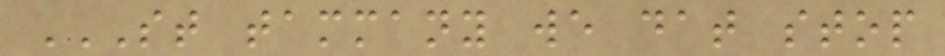ST TAMMANY WE DAT STOP
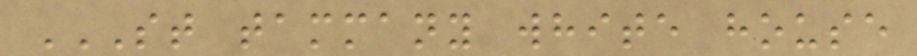ST TAMMANY WHITE HOUSE
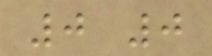0 0
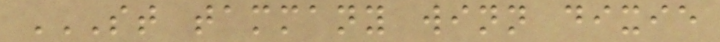ST TAMMANY WINN DIXIE
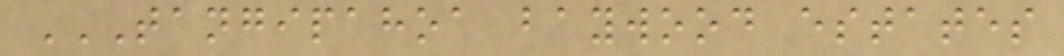TANGIPAHOA BAYWOOD ESTATES
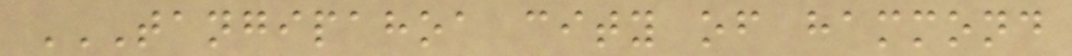TANGIPAHOA CITY OF HAMMOND
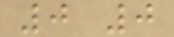0 0
